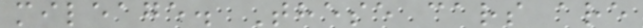mileage. These cars are
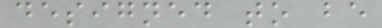designed to be
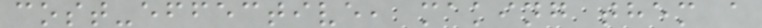cost-effective, making them a
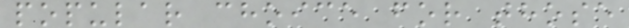popular choice for those
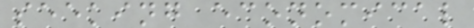seeking economical
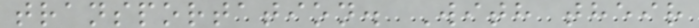transportation. With their
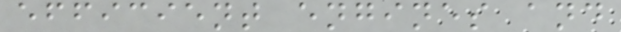efficient engines and
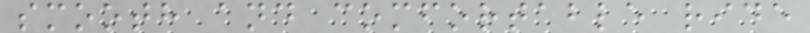smooth and comfortable ride
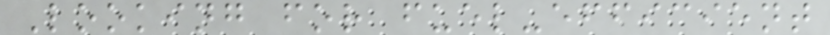Looking for fuel-efficient
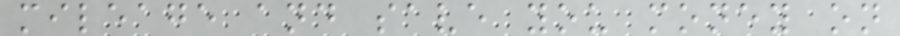mileage and save you money on
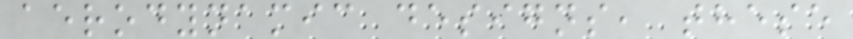aerodynamic designs, these
